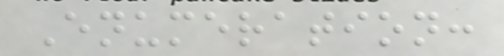Enumeration:
